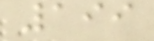199
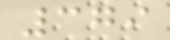379
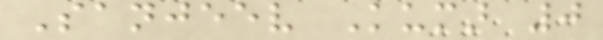Sanjeev Kumar 0
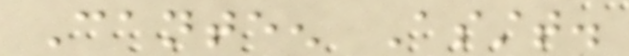Canteen Asstt.
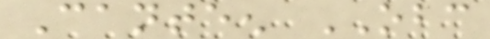Canteen OBC
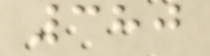380
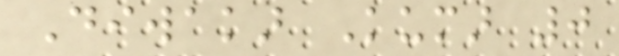Diwakar Kumar 0
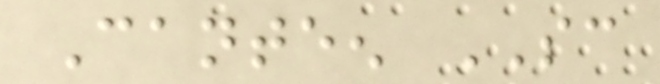Canteen SC
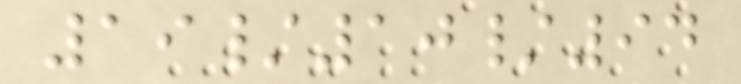19/10/94
